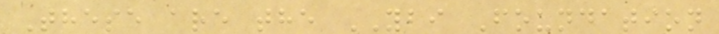These are the YBI Foundation
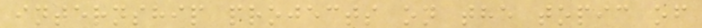internship projects on the topic of
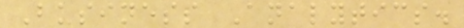Business Analytics.
